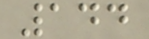144
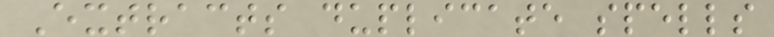Extracts duplicate spells
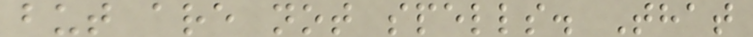but are not spells. That
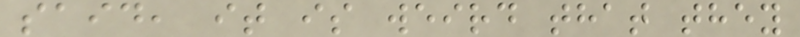said, it is weird that they
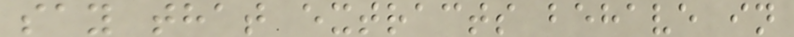say that extracts behave in
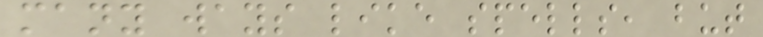many ways like spells, but
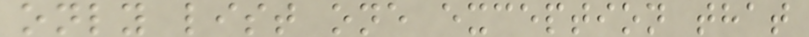only list one exception that
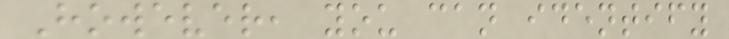However, you can identify
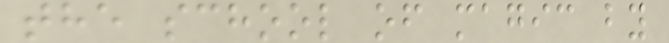the school of magic by
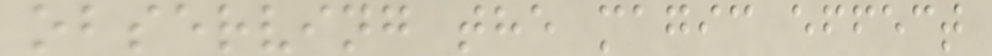observing the magic effect
